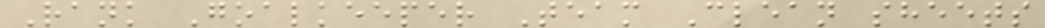Rank Goalkeeper Team Clean sheets
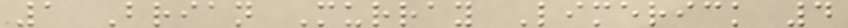1 Brian Murray Limerick 4
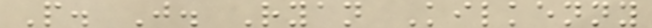P. J. Ryan Kilkenny
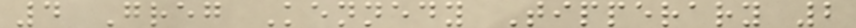4 Greg Kennedy Tipperary 2
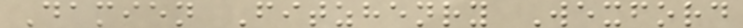Damien Fitzhenry Wexford
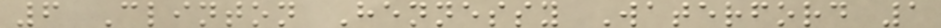6 Clinton Hennessy Waterford 1
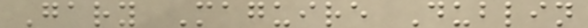Gary Maguire Dublin
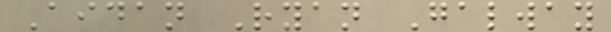Aidan Ryan Galway
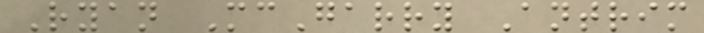Ryan McGarry Antrim
